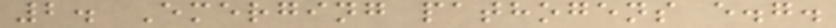2. Emerging pathogens e.g.
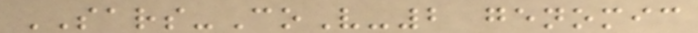SARS-CoV-2 genomic
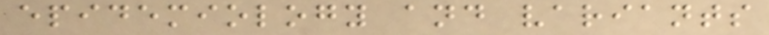epidemiology and variants
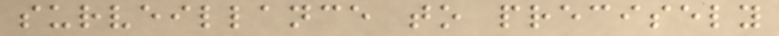surveillance to precisely
